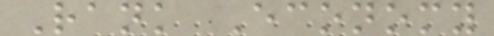Rank Economy
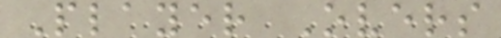Player Overs
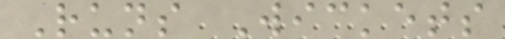Runs Wickets
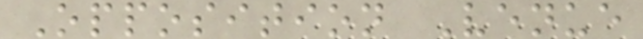Opposition Venue
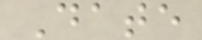Date
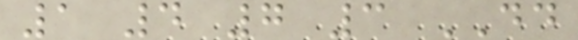1 4 7 3 DD
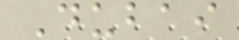Dubai
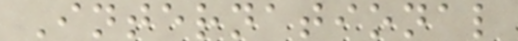International
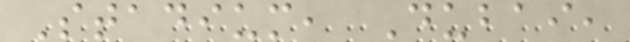Stadium, Dubai,
